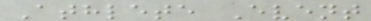Athlete Event
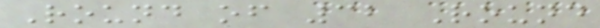Round of 32 Round
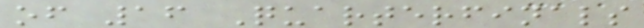of 16 Quarterfinals
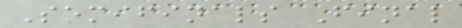Semifinals Final
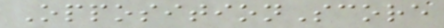OppositionScore
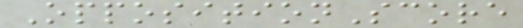OppositionScore
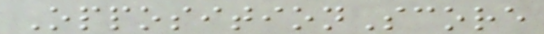OppositionScore
